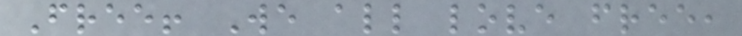Free! We all love free,
